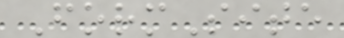FormSite
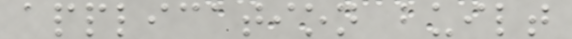application built
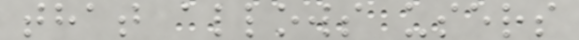that allows users
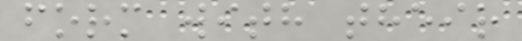form with their
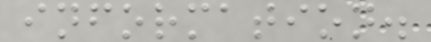information.
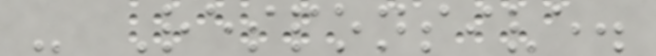- Responsive.
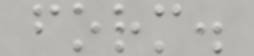form.
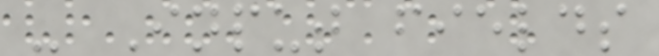- Input fields
